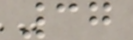37
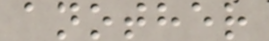another
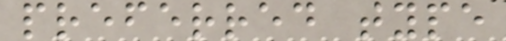preferred type
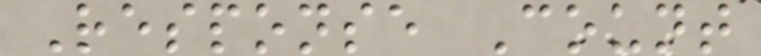Response Count
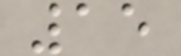15
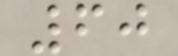60
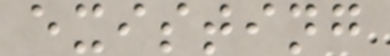existing
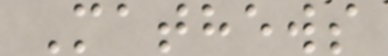Mathews
